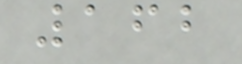162
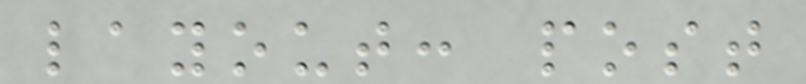layout: post
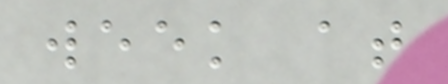week at
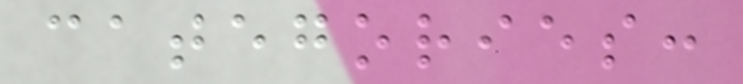categories:
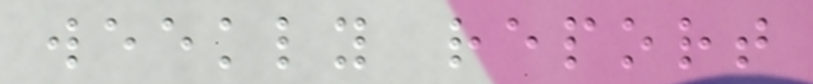weekly report
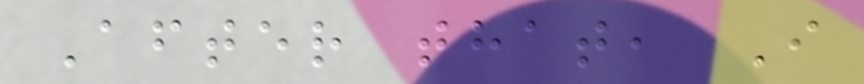After that, I
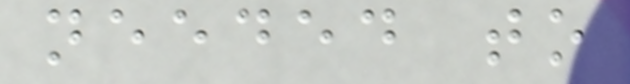needed to
